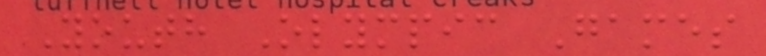Youth Olympic Games
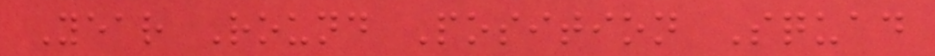Year Round Position Squad
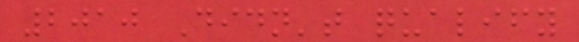2010 Didn't qualify
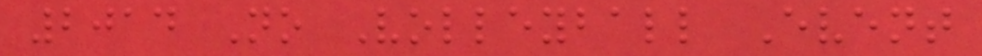2014 No Volleyball Event
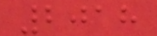2018
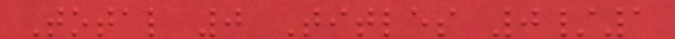Total 0 Titles 0/1
